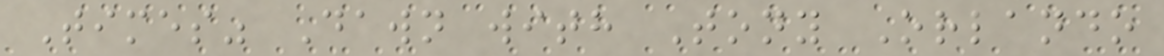Times" Dawn with Tony Orlando
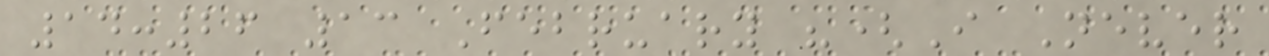14:26 13 February "(I Never
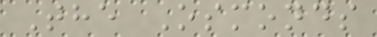The Osmonds
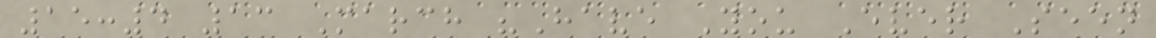15:4 13 March "Have You Ever Seen
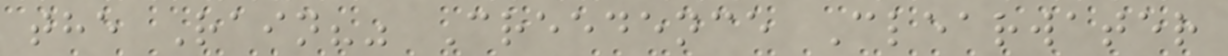the Rain?" Creedence Clearwater
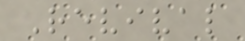Revival
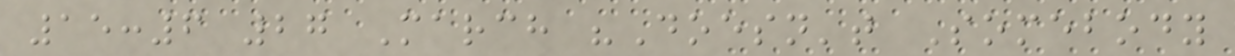15:6 27 March "Doesn't Somebody
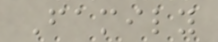Family
